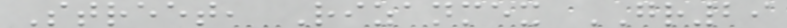Street, Rizanmex GR29
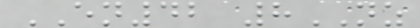EN42 8NZ
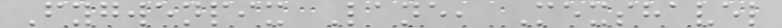Fygwenpix Lane, Mexshavel
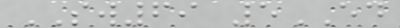SW69 5ED
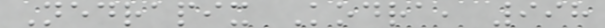Nedrapix Kodra, 998
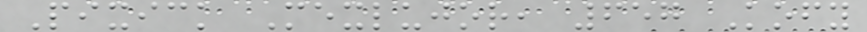Pixick Mexlujor, 657 Kofy
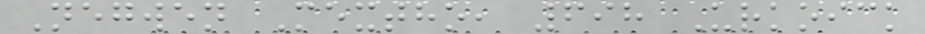Negwen Mextho, 698 Urkoick
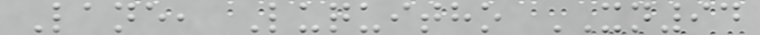Lane, Luquitho XN94
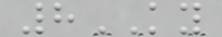8KY
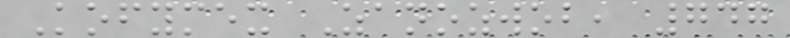Kofymex Zanozwob, 747
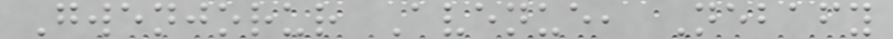Gwenjorur Avenue, Nebafy
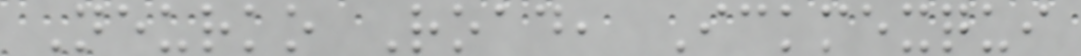Neurko Road, Ickmexqui
